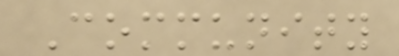Community
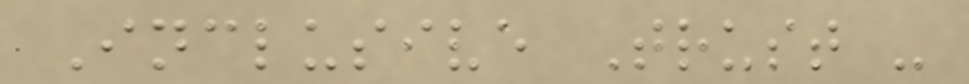Inclusive Trust -
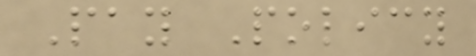Pay Policy
